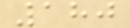180
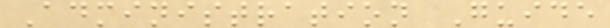Administration Guide
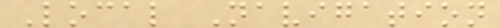Local Navigation
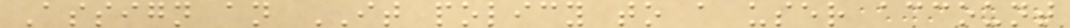Assign an IT policy to a user account
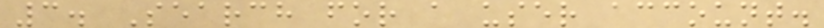3. Search for a user account.
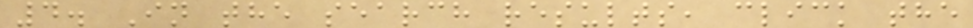4. In the search results, click the
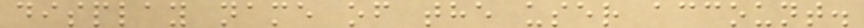display name of the user account.
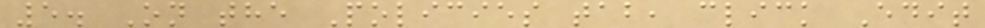5. On the Policies tab, click Edit
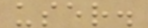user.
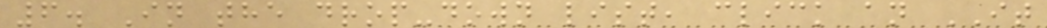6. In the drop-down list, click an IT
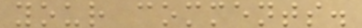your comments.
